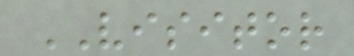VISITOR
